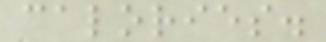calories.
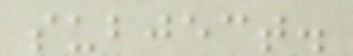subject.
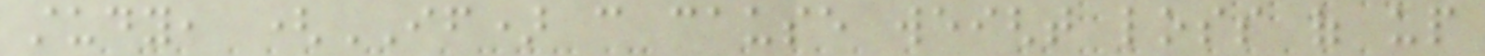study, (IF) can cause weight loss of up
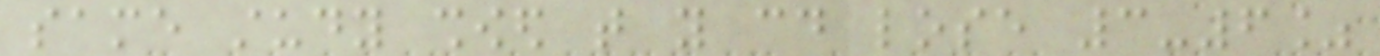same study showed that you could lose 3-6%
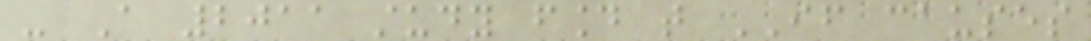- A 2011 study found that IF causes
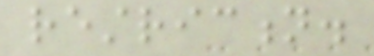restriction.
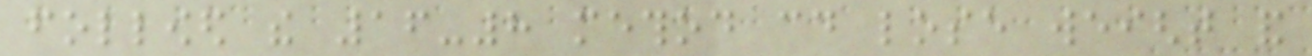followed the 16-8 method could lose weight and
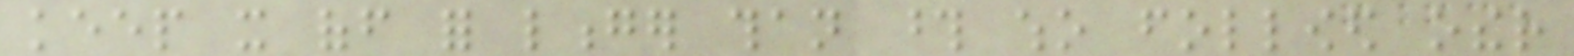keep it off for longer than those who followed other
